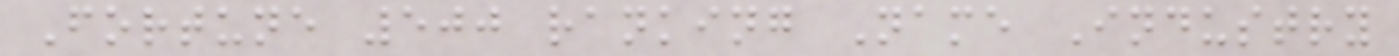Fortune 500 ranking Name Industry
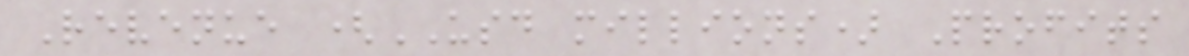Revenue (USD millions) Profits
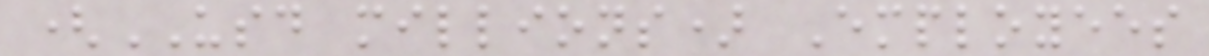(USD millions) Employees
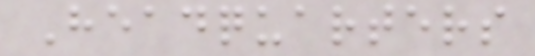Headquarters
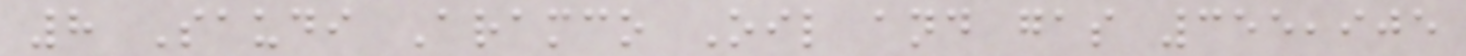8 Saudi Aramco Oil and gas 355,905
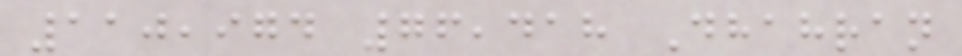110,974 76,418 Dhahran
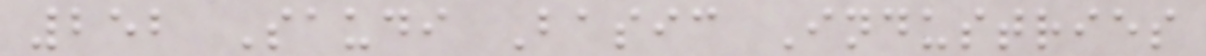252 Saudi Basic Industries
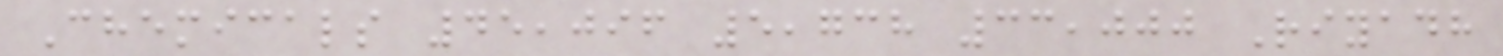Chemicals 45,096 5,738 33,000 Riyadh
